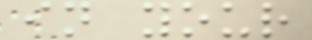in your
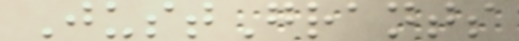JustGrants
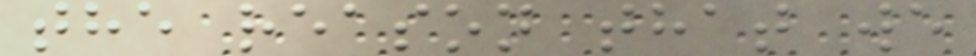the reason that we
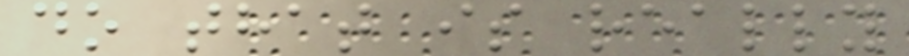do that is really
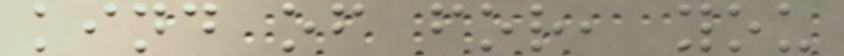kind of for, you
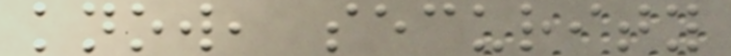know, security
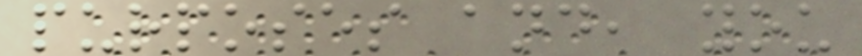purposes and, you
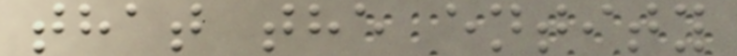that the entity
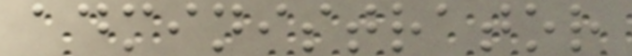administrator
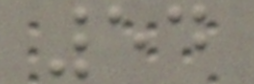54
